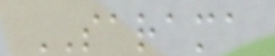SARAMA
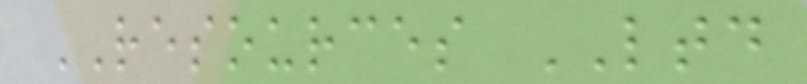RESOURCES LTD
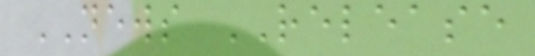NEWS RELEASE
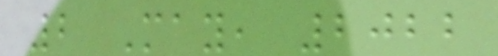2 May, 2022
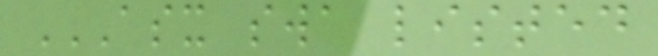ASX SWA LISTED
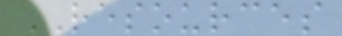RESOURCES
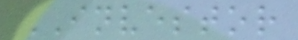INVESTOR
